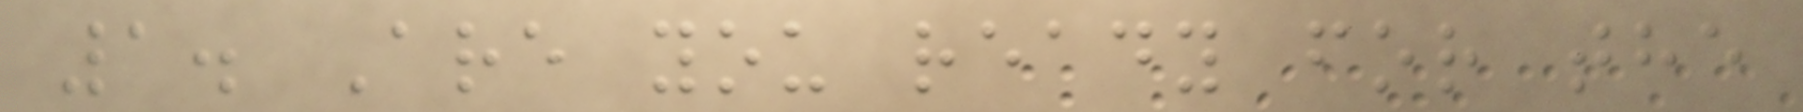1. Are you ready for the
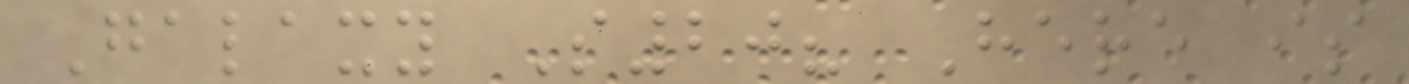Galaxy S20? Here is
